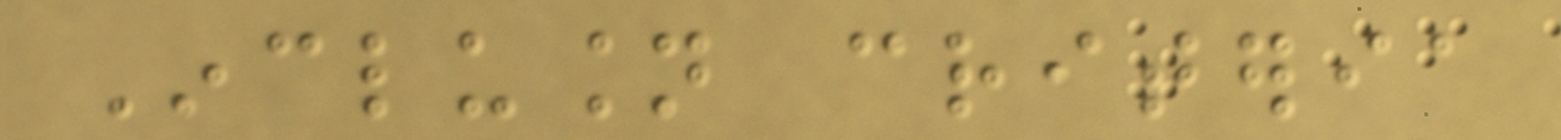Inclusion criteria
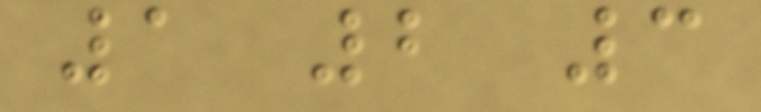1 2 3
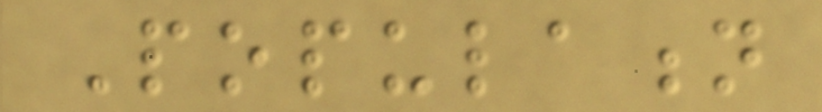Population
